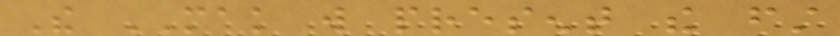The MAK will present the first
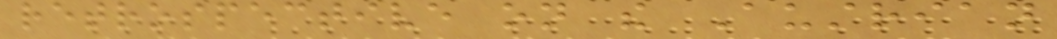retrospective on the Austrian
